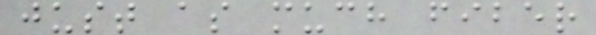just as much fiber
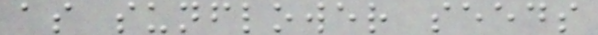as sunflower seeds
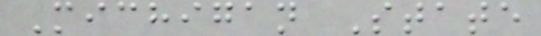Michigan State
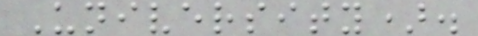University).
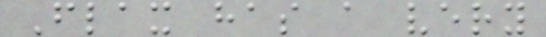Flax has a very
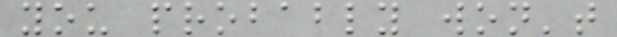you probably won't
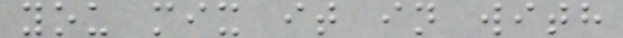you mix it in with
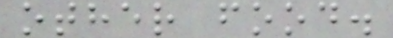other food.
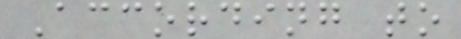According to
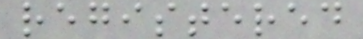registered
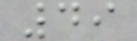49
